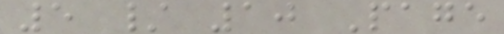5 / 10 Page
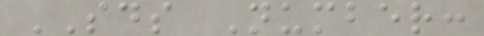SDS Number:
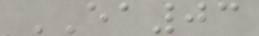EA03
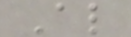Al
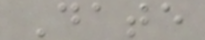Date
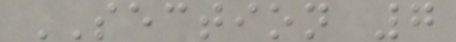SECTION 7
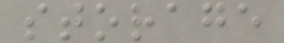storage
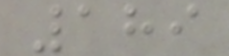189
